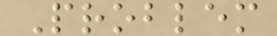Problem
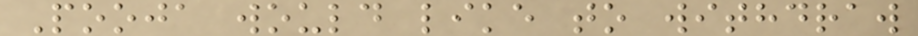Pooja would like to withdraw
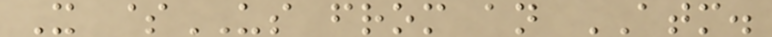X $US from an ATM.
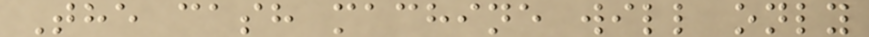The cash machine will only
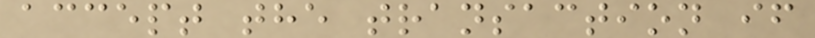accept the transaction if
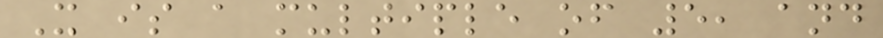X is a multiple of 5, and
